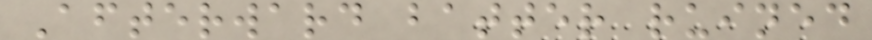Afterward batter ruined
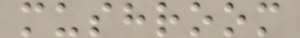mushroom
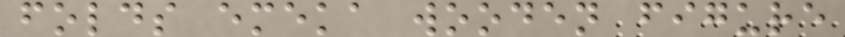folds emeka wooden figure
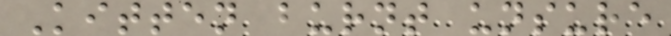Kitten burnt unsure
